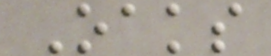Oaks
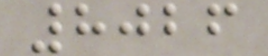8026
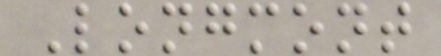Longmont
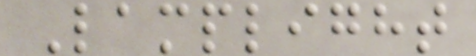Lamplight
